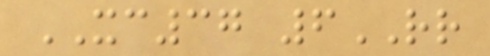XC37 6RR
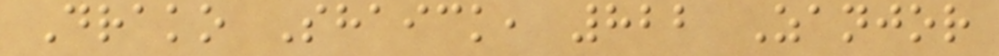Drako Shaick, 822 Zanjor
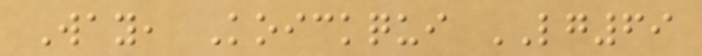Way, Koickqui LG69
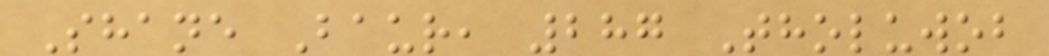Shane Baur, 287 Tholuwob
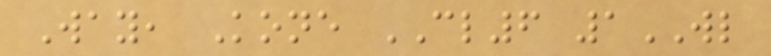Way, Kone CL6 1WL
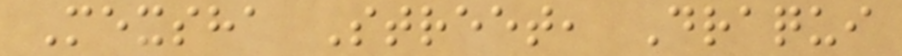Mexsha Street, Draqui
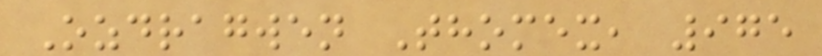Ozdragwen Thomex, 975
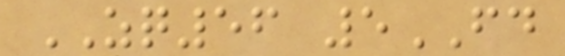ZQ56 5FD
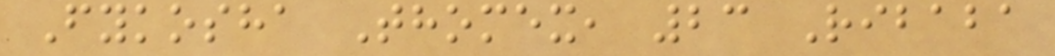Fykosha Thomex, 23 Ribaba
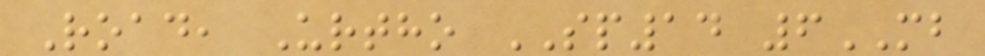Road, Urtho SP14 6MB
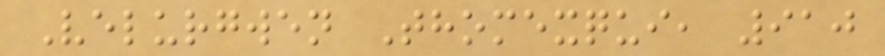Velurgwen Thomexqui, 910
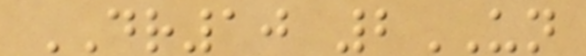DR10 2UN
